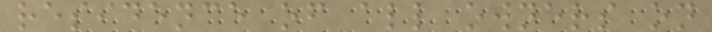residence of all owners on
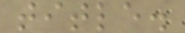title.
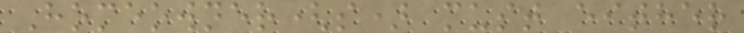Homeowner(s) must either
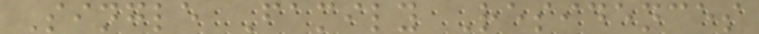Single Family Residences
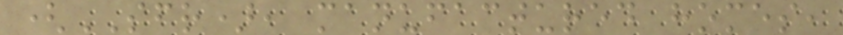(SFR), manufactured homes,
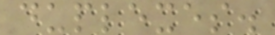duplexes.
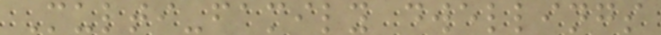Multi-family dwellings
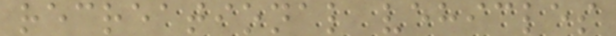recreational vehicles
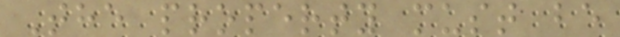The property must be
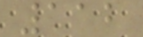112
